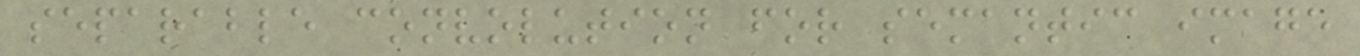separable convolution for semantic image
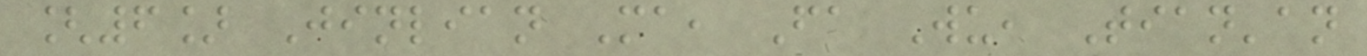[6] Jinlian Ma, Fa Wu, Tian'an
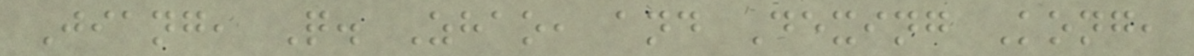Jiang, Q. Zhao, and Dexing Kong,
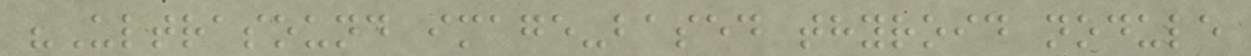"Ultrasound image-based thyroid nodule
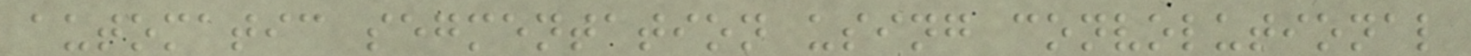automatic segmentation using convolutional
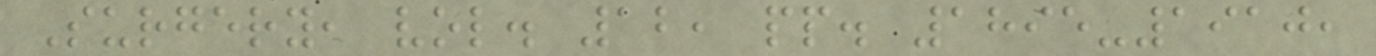Surgery, vol. 12, pp. 1895-1910,
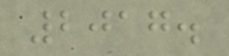2017.
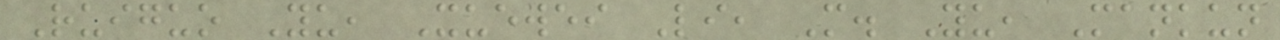Ruiguo Yu, Xuewei Li, M. Yu, Mankun
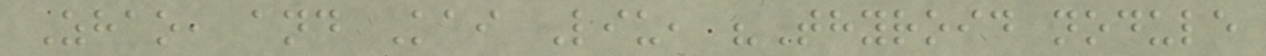Zhao, and Kai Liu, "Thyroid nodule
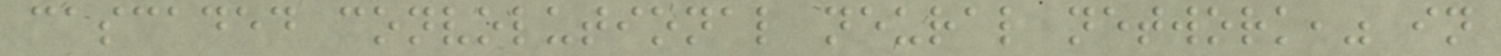cascaded convolutional neural network," in
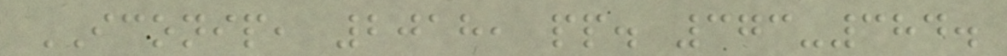ICONIP, 2018, pp. 373-384.
